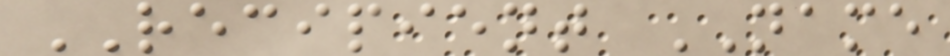RECIPIENT NAME
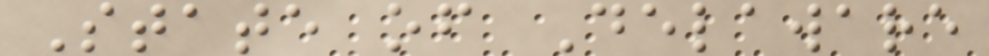State of Delaware
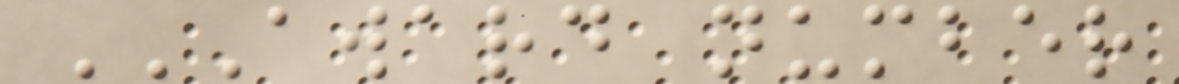AWARD NUMBER
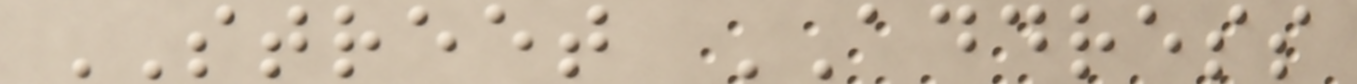STREET ADDRESS
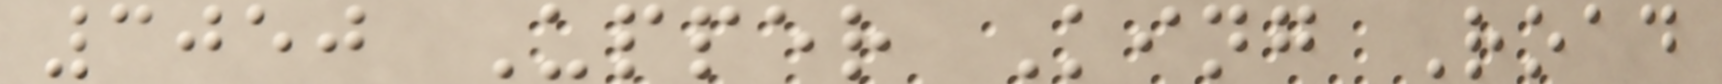3050 Upper King Road
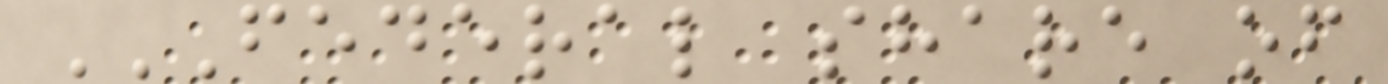FEDERAL SHARE OF
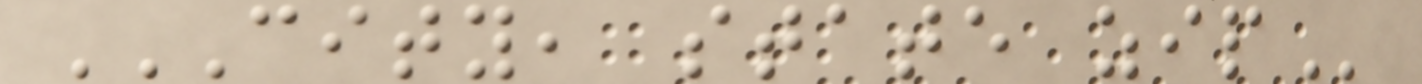CITY, STATE ZIP
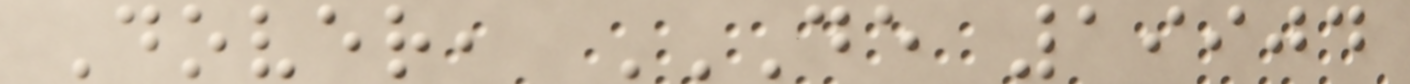Dover, DE 19904
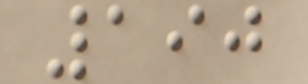190
